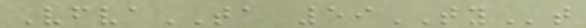VfvaTA 59TYt
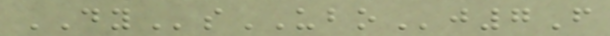DYsUBOj7F
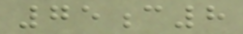75c8
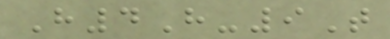H4H-9T
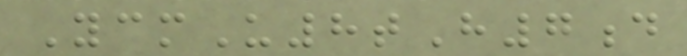YcmU8tH7d
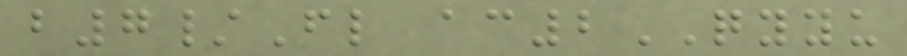b7/Fl ac2QYYU
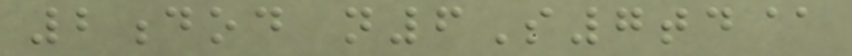2dod n6S7td@
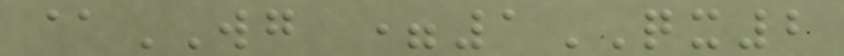@WG =1QX2
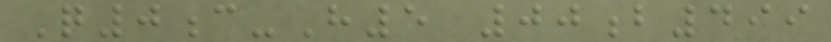Q0c-H5 00b499
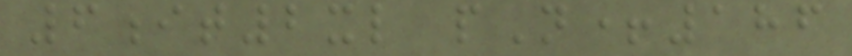6it2xl pN+186
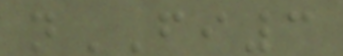nFI3
